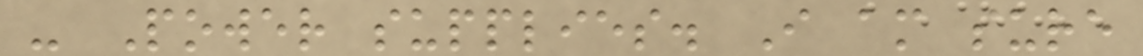- Power supplies. I am sure
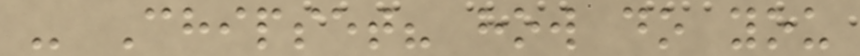- Chipset? how do you
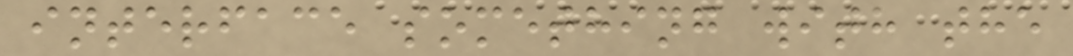interface something with the
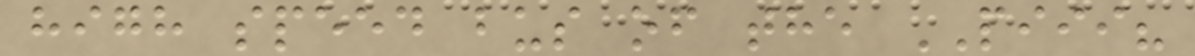high speed bus of the PIII?
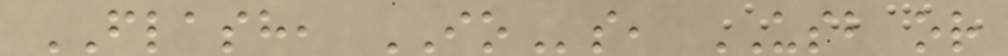FLASH, IOs, USB or
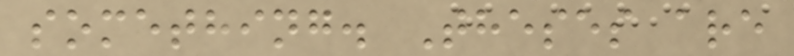something. Theses are
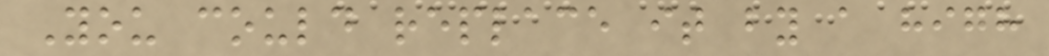You could replace it by a high
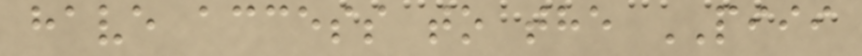have access to the PIII
